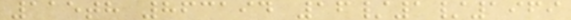115th 863194 16/1/1969
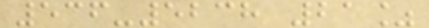536-5238 21%
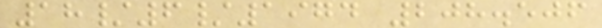18/6/1974 208.506
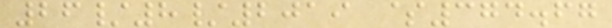26/8/2019 $374.67
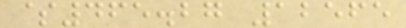$465.27 12565
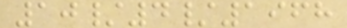10/4/1968
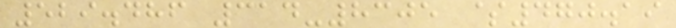529.486 314-8305 $470.19
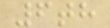6th
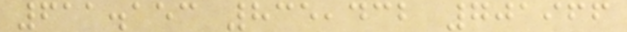611.153 835,432 701966
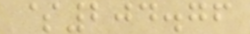$204.76
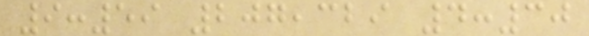9:59 207,329 4:30
